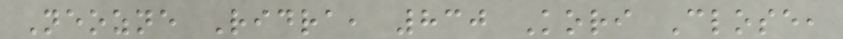Neozne Ridra, 830 Kori Close,
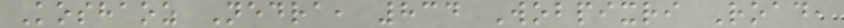Koshaoz Nedra, 834 Wobpixri Road,
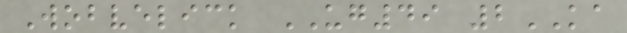Wobvelick UG49 2KA
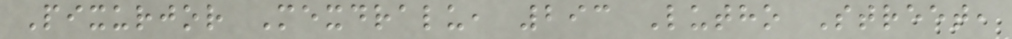Pixurjor Mexdralu, 293 Lutho Street,
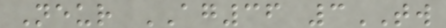Neur AG36 3TW
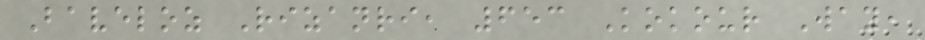Baveloz Rizanri, 653 Kokour Way,
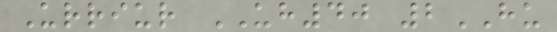Urriur UH40 2HU
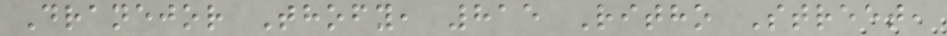Dranejor Thofy, 815 Ritho Street,
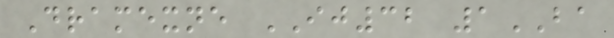Dramexne IJ32 1BA
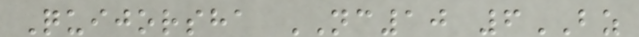Quijorsha NC10 6BZ
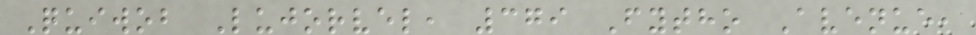Quiwob Lujorvel, 379 Fytho Avenue,
